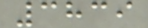3839
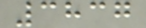3837
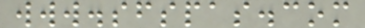www.sfspas.com
